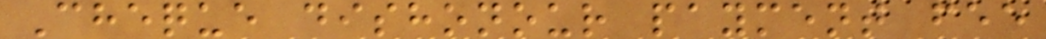Cheque dishonour payment fee
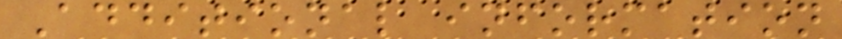Additional information
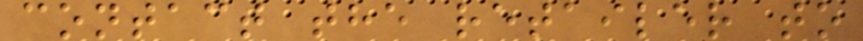contact the retailer to
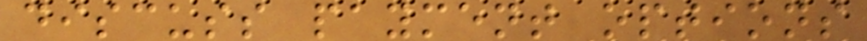discuss payment options
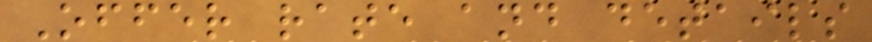Offer rate and details
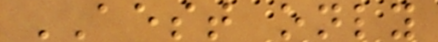AEST only
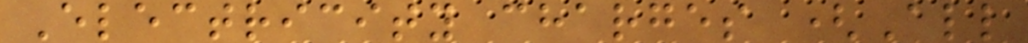Electricity charges (All
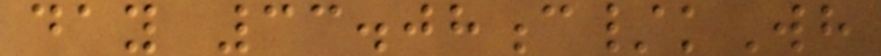day 33.08c/kWh
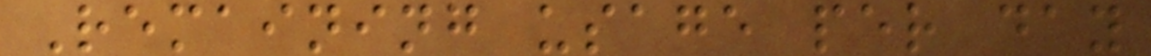Remaining usage per day
